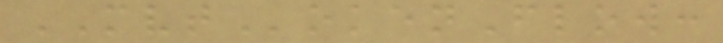MVTokenFlow:
